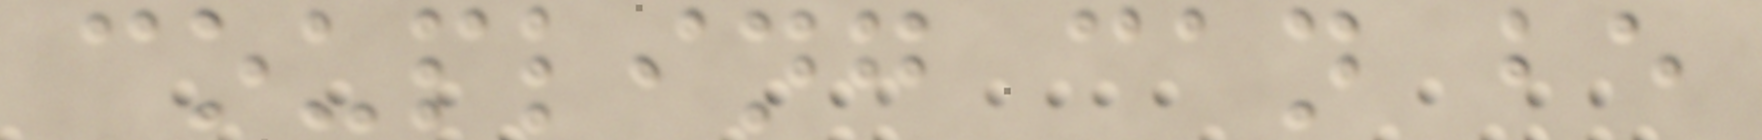coupling can be
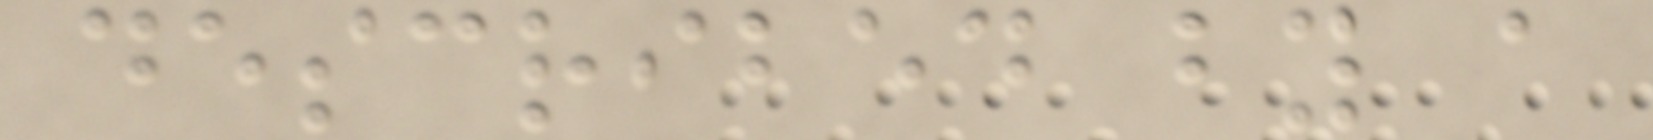described by a
